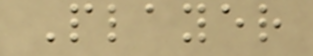Player
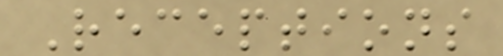Receptions
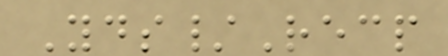Yds/Recp
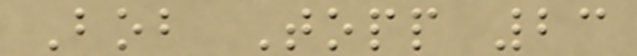Bob Topp 23
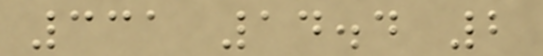331 14.4 2
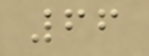66
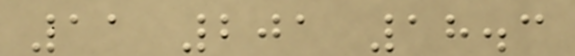11 201 18.3
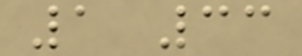1 33
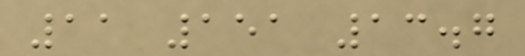11 151 13.7
